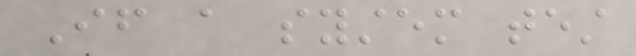If a system test
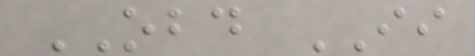OBD II
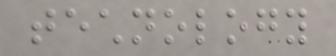technology
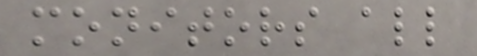monitors all
